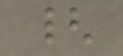{
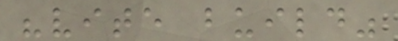"vite build"
